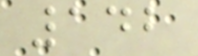142
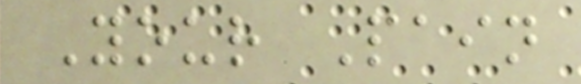Your Pain
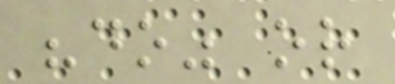"do" or
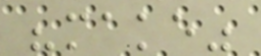"make"
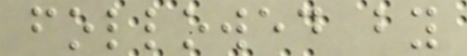followed by
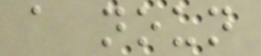a noun
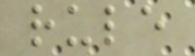rule
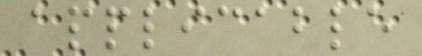applicable
